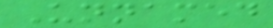Unnamed
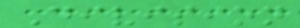Division
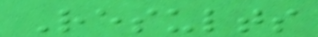Results
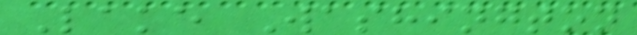Lake Washington
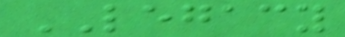LEGACY
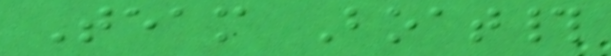Team Boat#
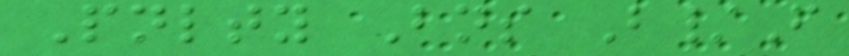Pnlty Bns B/F
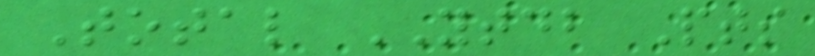Total YTDB Pts
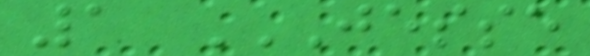1 JESSE
